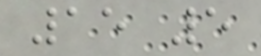15 5
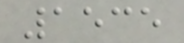1535
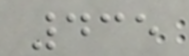435
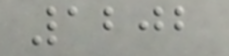1202
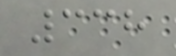338
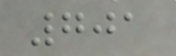701
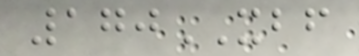170XBF
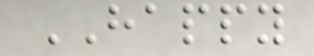HAPPY
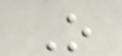O
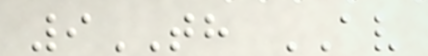9TH AV
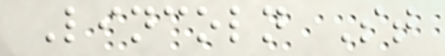Lincoln St
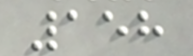158
